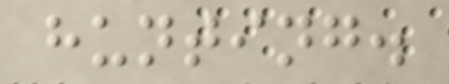hunting.
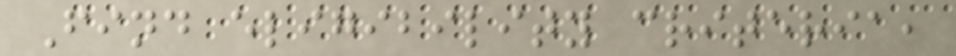Find eligibility criteria,
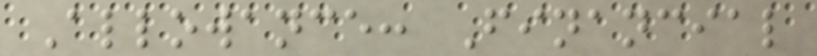Allowance: Financial
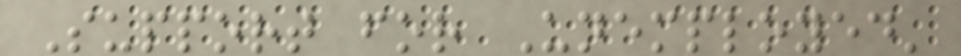Support for Unemployed'
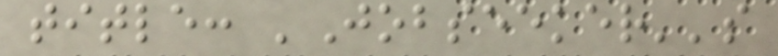title: 'Jobseeker''s
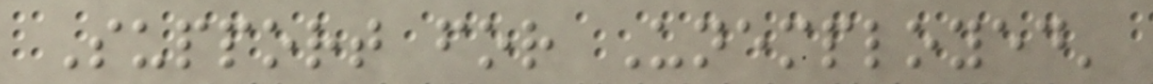Support for Unemployed'
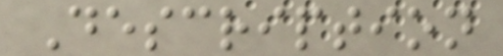Description
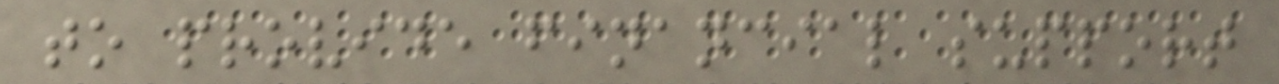to provide financial support
